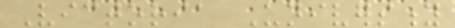Victoria University
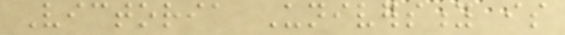Victoria University is
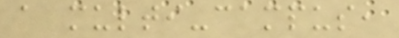a multi-campus,
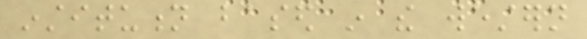institution based in the western
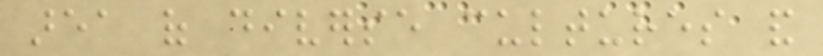area of diverse cultures and
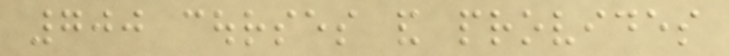700 courses and provides
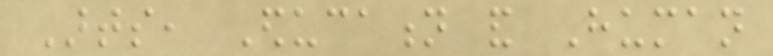Arts, Education and Human
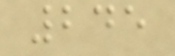245
